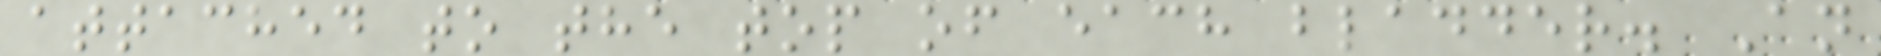attached to the top of each bladder. An
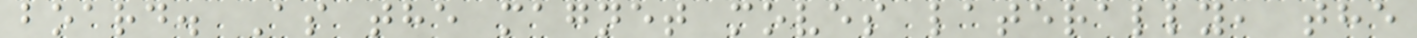board. As the magnet moves laterally, the
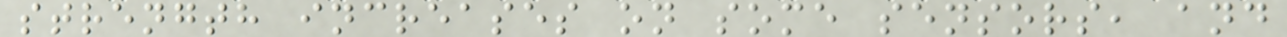strength increases on some sensors, and
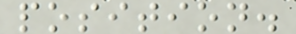position.
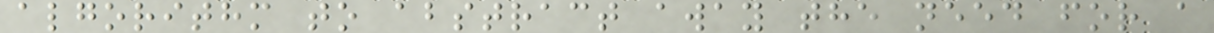algorithm to abstract away the need for a
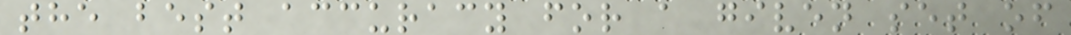the best accuracy for a given set of
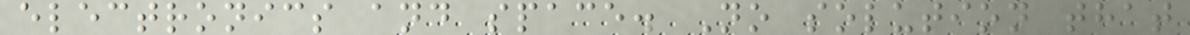electronics and space. No solution that
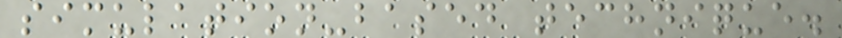simulation-based technique.
